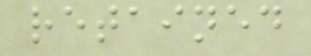retained
